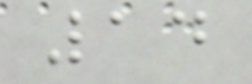14
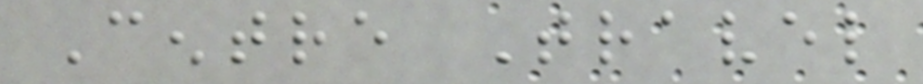Centre Travel
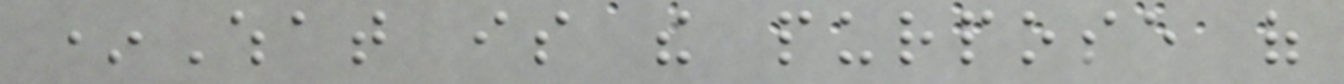*What is the purpose of
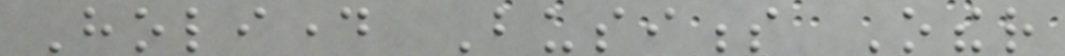Holiday Business Other
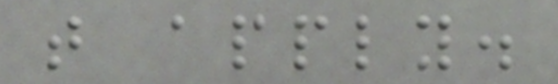that apply.
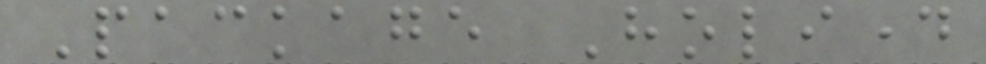Package Holiday
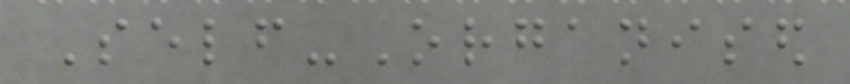Self-Organised
